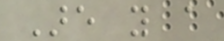Are you a
